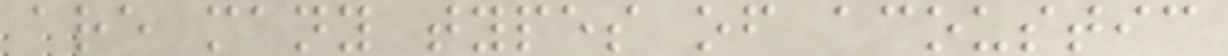are many types of acoustic
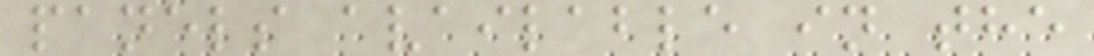panels available in the
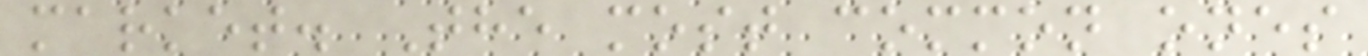market. The most common ones
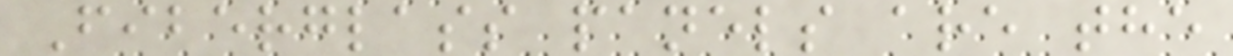Fiberglass panels are the
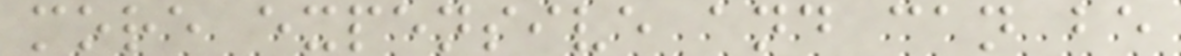more expensive and can be
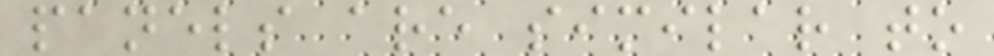panels are similar to
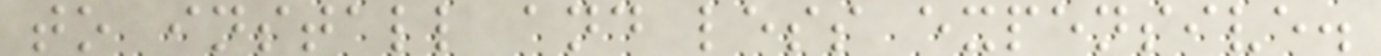to install and less expensive.
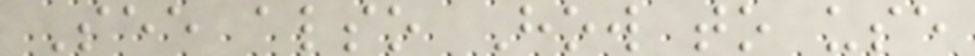See also How to use
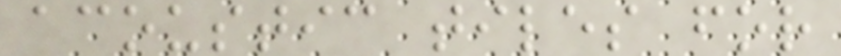acoustic tiles for
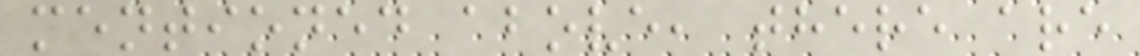mentioned above, there are
